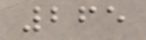265
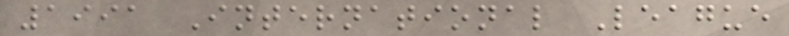1991 International League
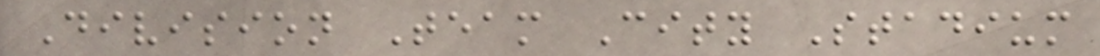Division Team City Stadium
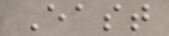East
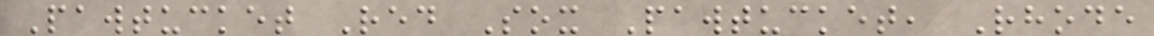Pawtucket Red Sox Pawtucket, Rhode
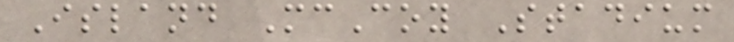Island McCoy Stadium
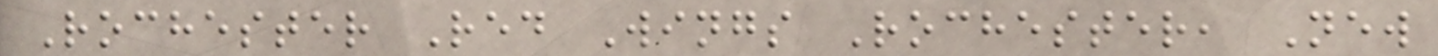Rochester Red Wings Rochester, New
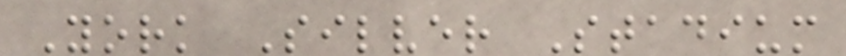York Silver Stadium
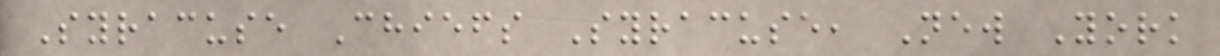Syracuse Chiefs Syracuse, New York
